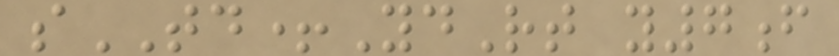sTD+YdRt y7f
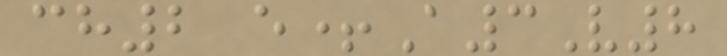ch2 e+A3V8
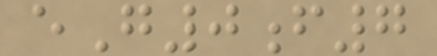eG0f7
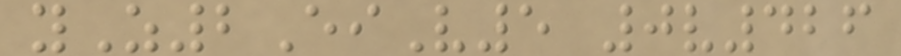yZ2EiV5 0v426
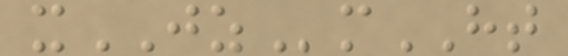xJZmHT
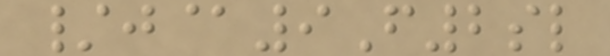/j@9F2sl
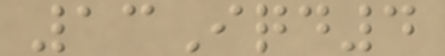13Iqd4
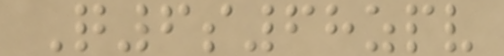Q6s68zpv
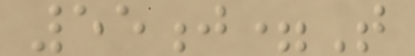55j=T
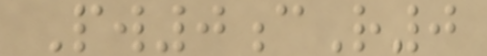Pw0cR0
